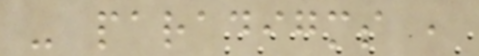- paradigms ,
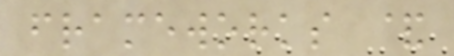frameworks &
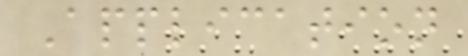Application
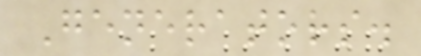Generators.
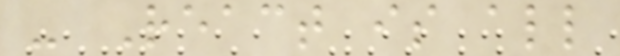- React is all
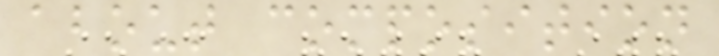about composition
